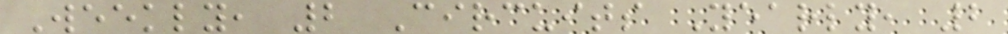Weekly, 2 Circuits Yearly, 2
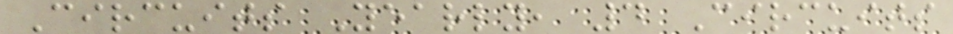Circuits Yearly, 4 Circuits
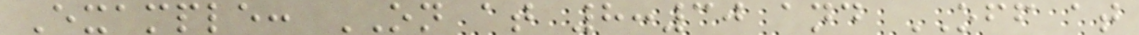Example: ON at 8:30 and OFF at
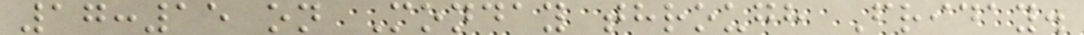17:15 on Monday through Friday.
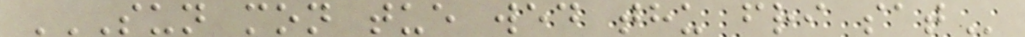SUN MON TUE WED THU FRI SAT
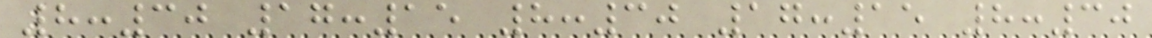8:30 17:15 8:30 17:15 8:30
